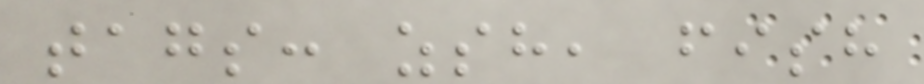tags: zsh, fish
